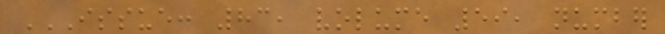ISSUE: 83, VOLUME 59, NUMBER
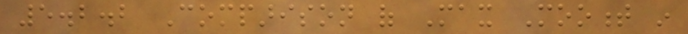5.2.2 Comparison of Max Mooment in
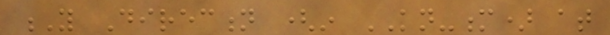Y Direction (in KN-m) at
